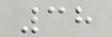38
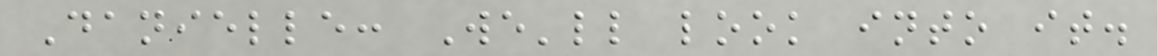Danielle: We'll look into it.
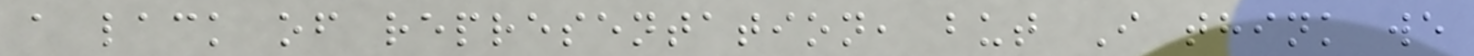a lack of representation, but I think we
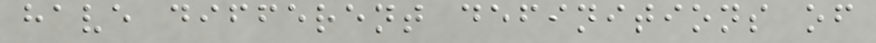have different definitions of
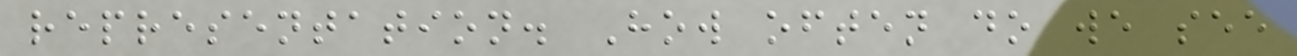representation. How often do we see
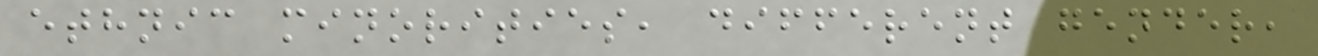ethnic minorities, different gender,
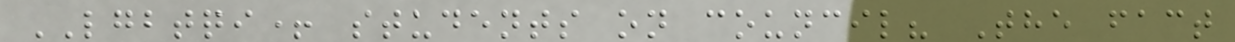LGBTQI+ students on council? The fact
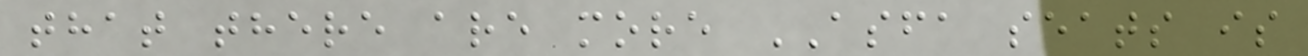that there are more ASFA seats is
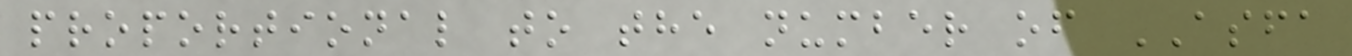proportional to the number of ASFA
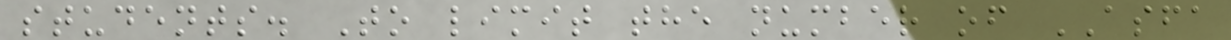students. To limit the number of ASFA
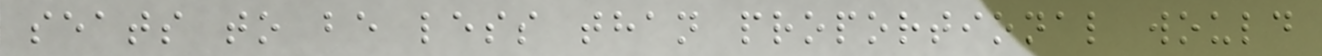seats to be less than proportional would
